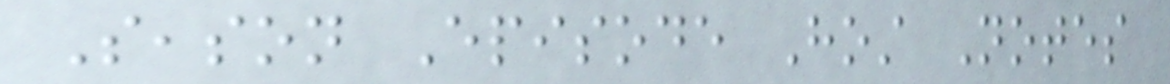Season Episode Host Notes
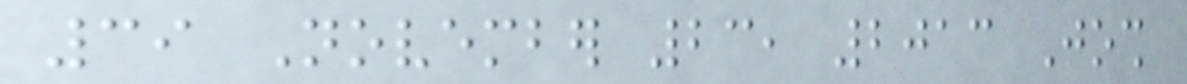39 November 23, 2013 Josh
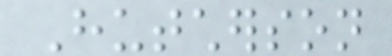Hutcherson
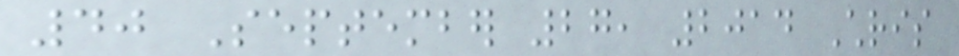40 September 27, 2014 Chris
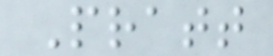Pratt
